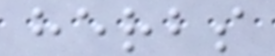herbs
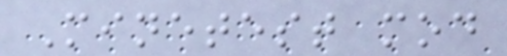Minetest mod
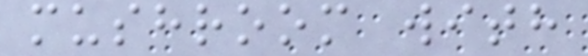mushroom with
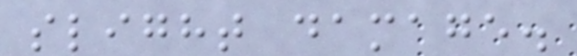slight damage.
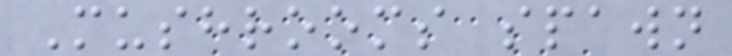Mushrooms spawn
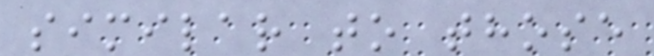similar to those
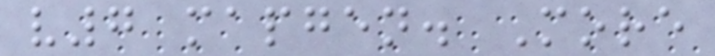v7 mapgen. More
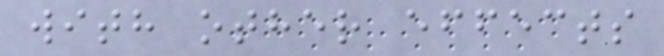with other effects
